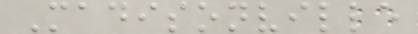Madisonville
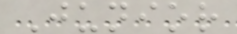Junior
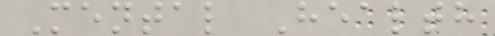Mental Health
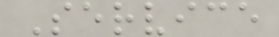Service
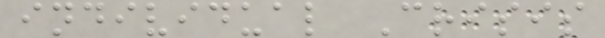individual Crisis
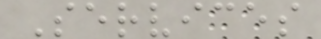Services
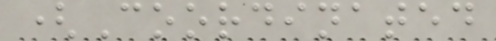(Coordinated
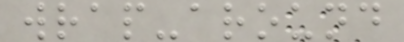wrap-around
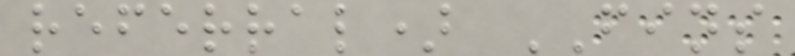referral) FINS
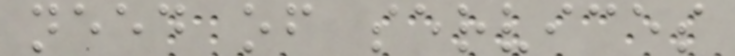need of services
